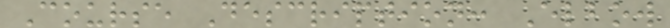Course Description: Elbow
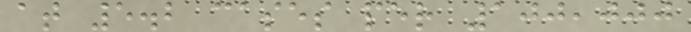at 5.2 cases per 100,000
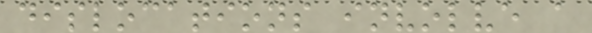dislocations involve a
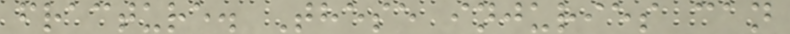fracture. These injuries can
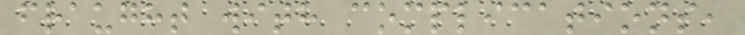fraught with complications,
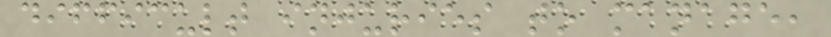difficult injuries to manage,
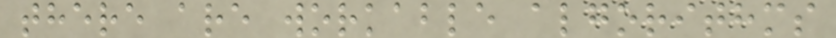there are workable algorithms
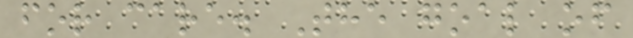for care. The goal of
